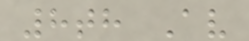8th Av
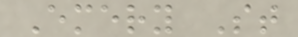Emery St
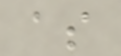as
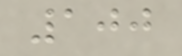100
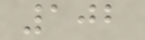102
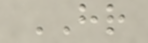HR
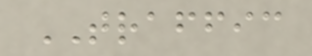TRAFFIC
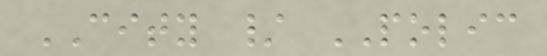CITY / POLIC
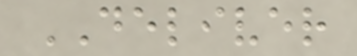DELIVER
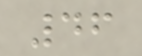46
